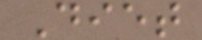Diet
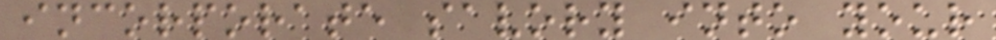incorporate savory into your
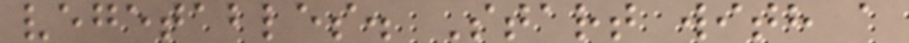vegetables. Start with a
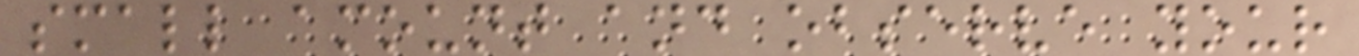small amount and observe your
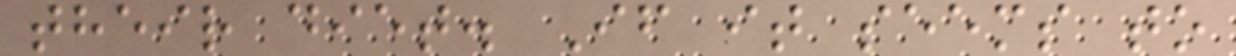their diet. If it seems to
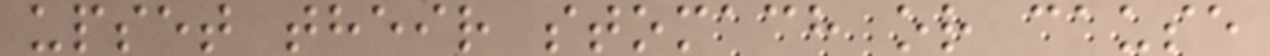upset their stomach or cause
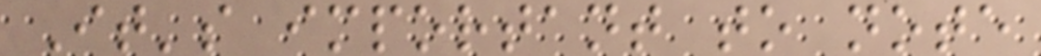It's important to note
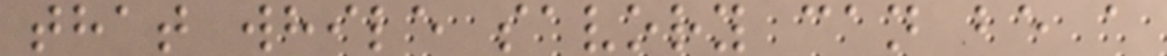that while savory can be a
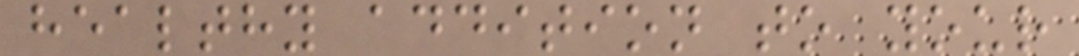healthy addition to your
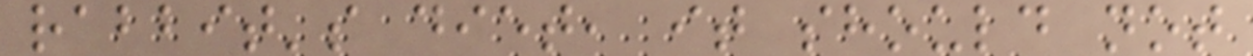rabbit's diet, it should not
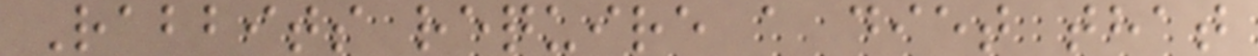Rabbits require a diet that
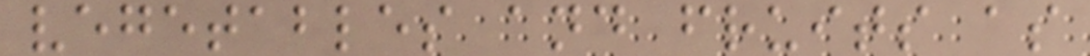vegetables and fruits as
